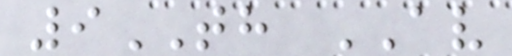9TH AV
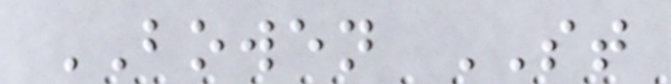BOWEN ST
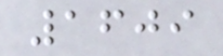1609
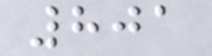801
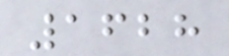1628
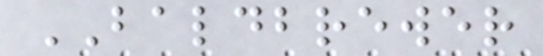BALDBREWER
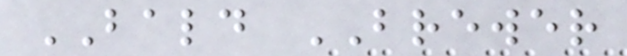BALD BREWER
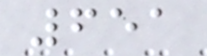651
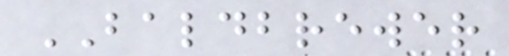BALDBREWER
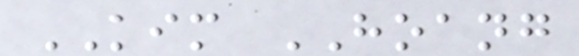KIM HOANG
